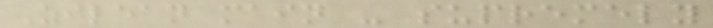Zilean main - supremely
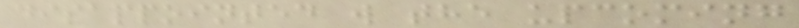disappointed w the upcoming
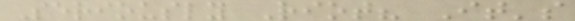Seriously Riot? It's
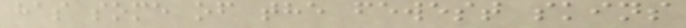has some of the fewest skins
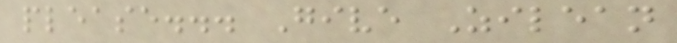please... Give Zilean
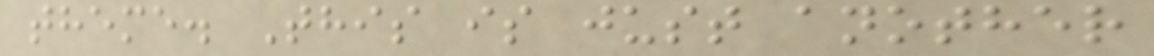theme. This is just another
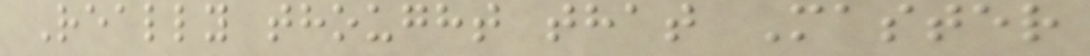Really thought that Master
